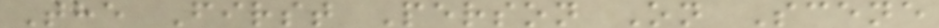The First Person On Scene
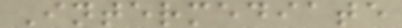Intermediate
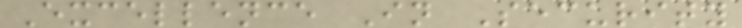Excellence In Security
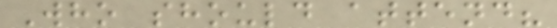Who should attend?
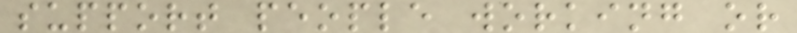support people working or
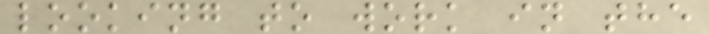looking to work in the
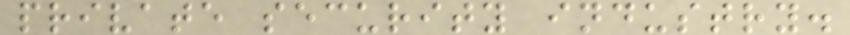private security industry.
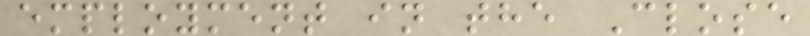employment in the Close
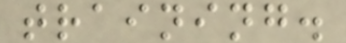training.
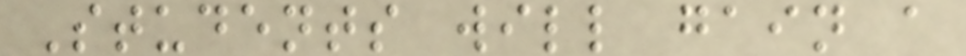Students will gain a
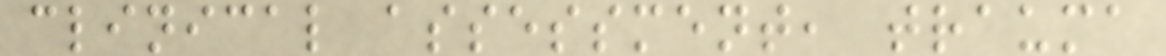clinical assessment, trauma
